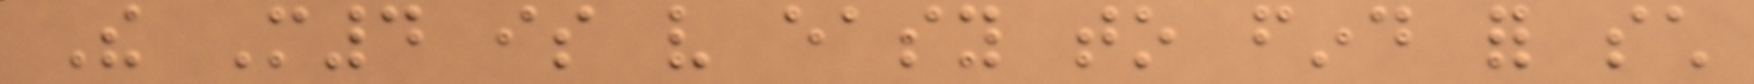The M4 is very easy to find for such
